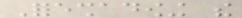Foreshadowing the
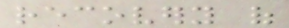recovery of
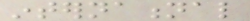international
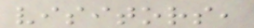visitors,
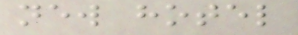new hotel
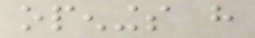openings have
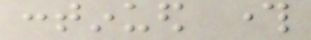continued through
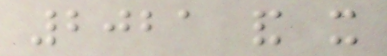2021 and it
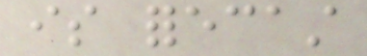is forecast
